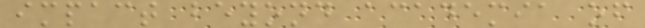impact beyond academia of
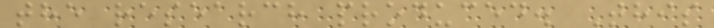the research produced. This
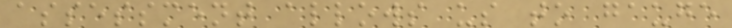assessment allows us to gauge
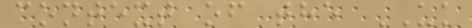context of the UK
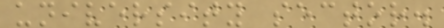university sector.
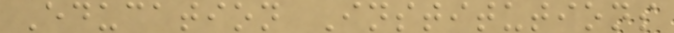Education Institutions
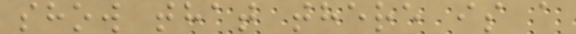show that there is a
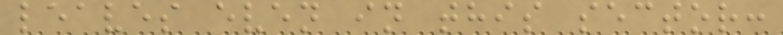leaves even in this sector:
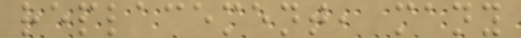replacement, many
